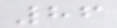86
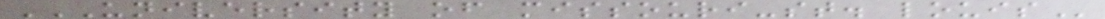UNIVERSITY OF MISSOURI-ST. LOUIS
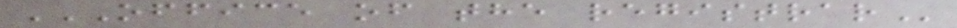OFFICE OF THE REGISTRAR
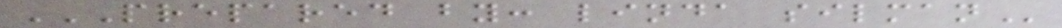PREPARED BY: LINDA SILMAN
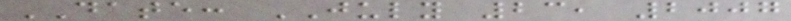DATE: JULY 23, 2007
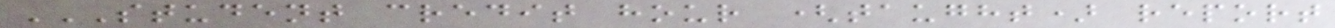STUDENT CREDIT HOUR (TAUGHT) REPORT
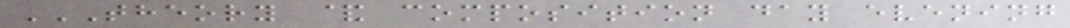THEORY & COMPOSITION DAY EVENING
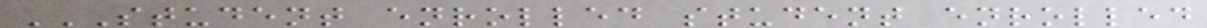STUDENT ENROLLED STUDENT ENROLLED
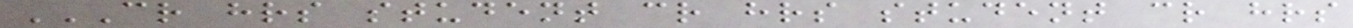CR HRS STUDENT CR HRS STUDENT CR HRS
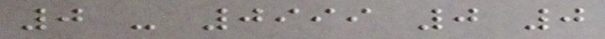0 - 0999 0 0
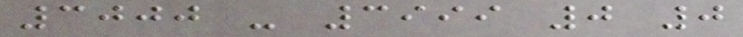3000 - 3999 0 0
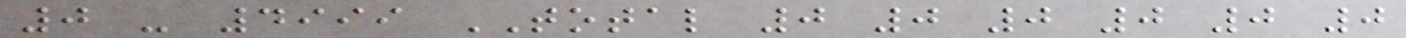0 - 4999 TOTAL 0 0 0 0 0 0
